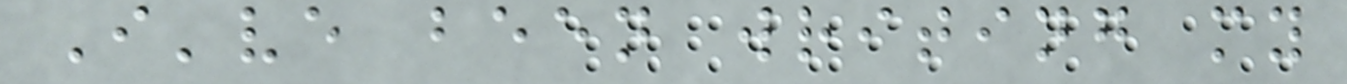I've been writing my
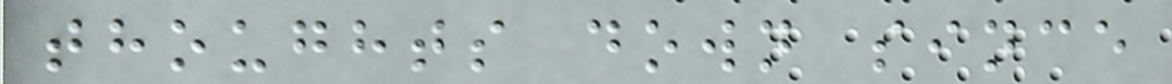thoughts down since
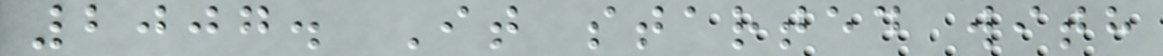2007. It started with
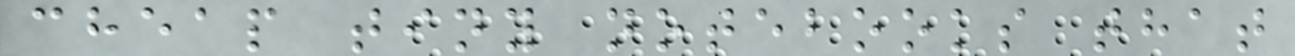cheap tiny notebooks that
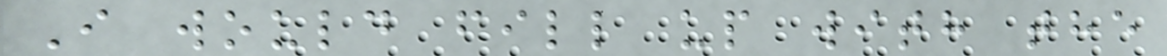I would fill up with the
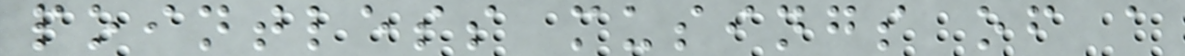pointless musings of a
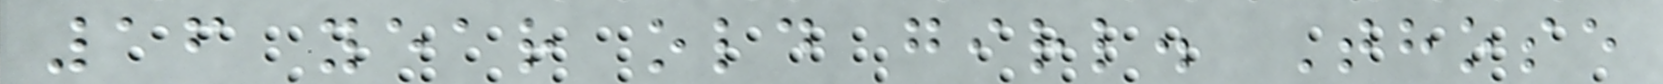16 year old girl. Those
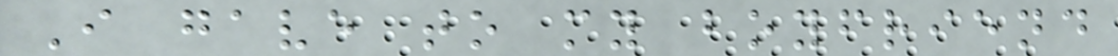I gave to my boyfriend
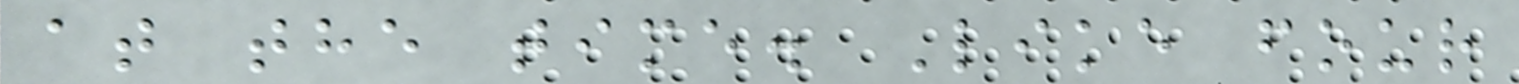at the time. Like four
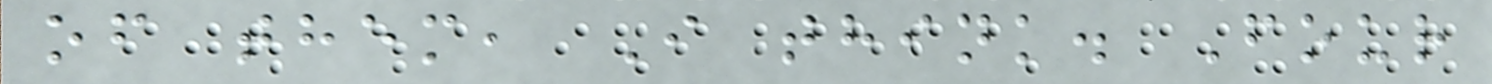of them, I think. Four
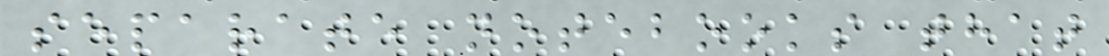separate notebooks that
